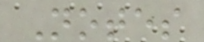Notes
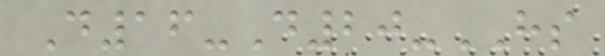D16-D20-HS
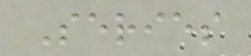Series
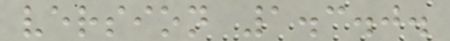version 1.3.0.
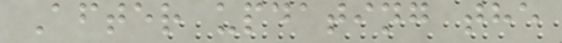After updating the
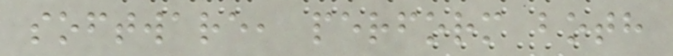software, perform both
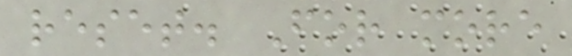reset. For more
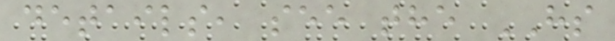details, see the HS
